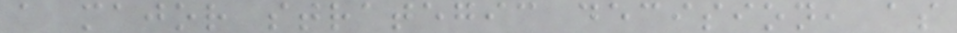a major strategic decision, as
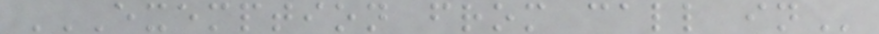EXEMPTION FROM CALL IN
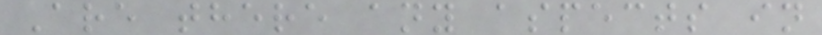Are there any aspects in
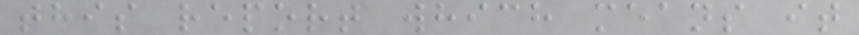this report which means it
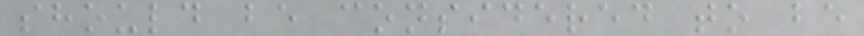should be considered to be
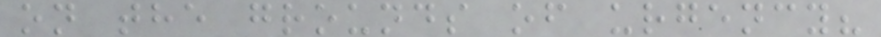on the grounds of urgency?
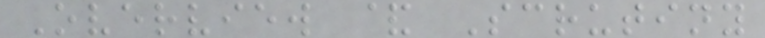Overview & Scrutiny
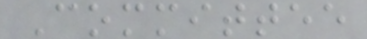Committee
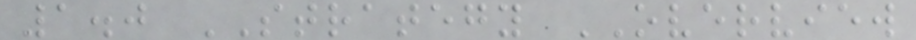1.0 STRATEGY OVERVIEW
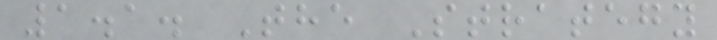1.1. The Strategy
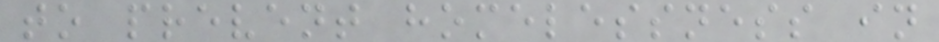to prevent homelessness in
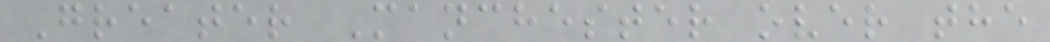Greater Manchester over the
